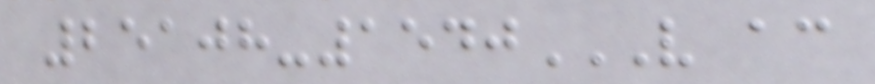25108-1540V AC
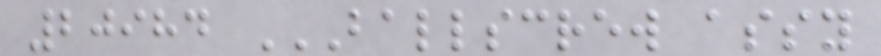20984 BALLSCREW ASSY
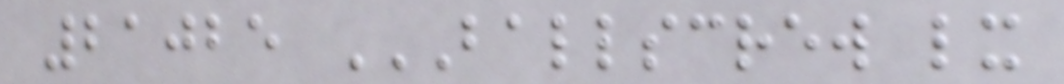21025 BALLSCREW LX
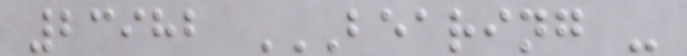23982 BEARING -
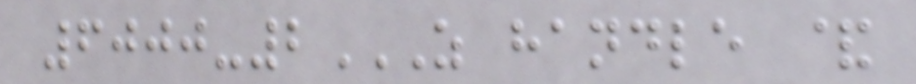6000-2Z HANDLE &
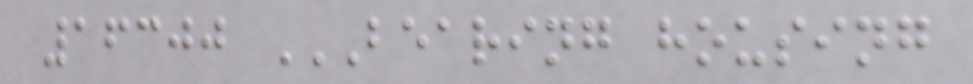16300 BEARING HOUSING
